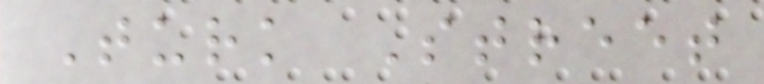Turk Street
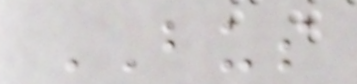BUS
